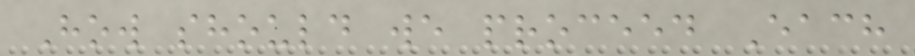How should we proceed Each
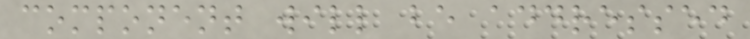component will be addressed
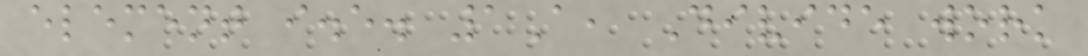element i.e. 1A, Divide work
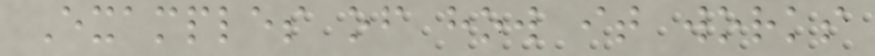Examples of how it works
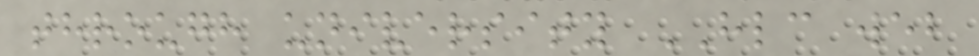through university HLC web
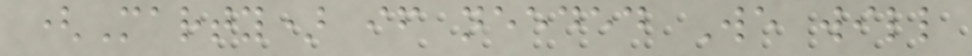(Marty) if needed We will
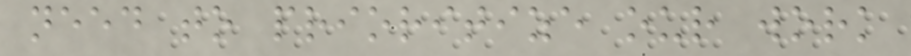need to prioritize our work
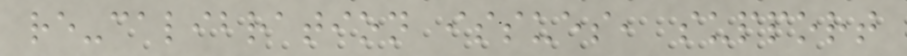re-calibration issues, support
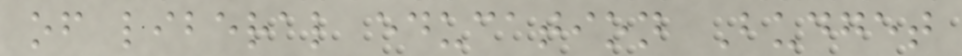of liberal education Budget
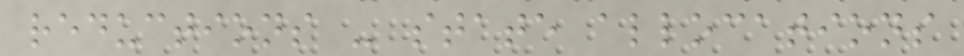reductions - state allocations
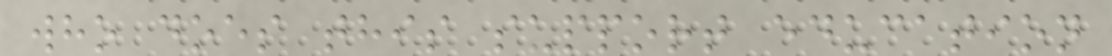who does this support education
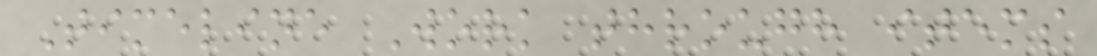Timeline Work through items
